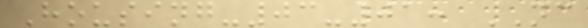Housing-03-01: NC
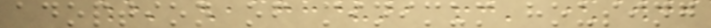adoption of minimum housing
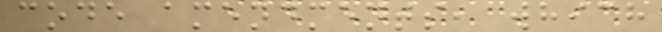code amendments, which
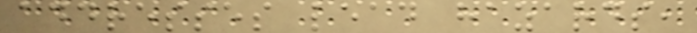addresses lead hazards,
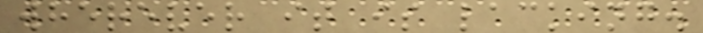wherever it is lacking.
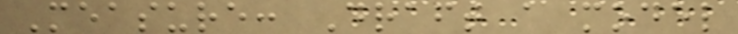Measure: Draft a model
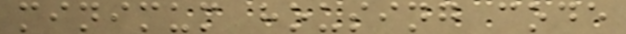minimum housing code
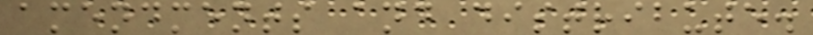amendments and distribute.
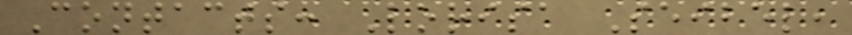Contacts: Lorisa Seibel,
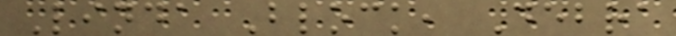Linda Block, Debra
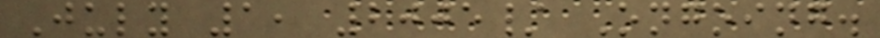July 1, 2005/ Ongoing.
